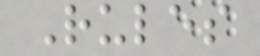Rules
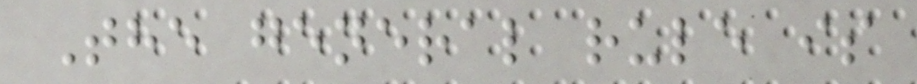The general rule is
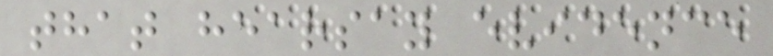that hearsay evidence
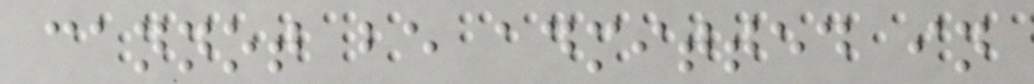cannot be admitted in
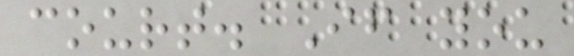court. If you
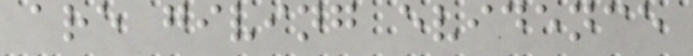are giving evidence
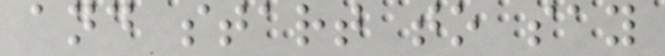and start to say
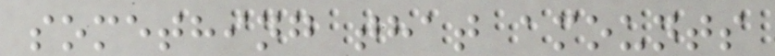something that amounts
